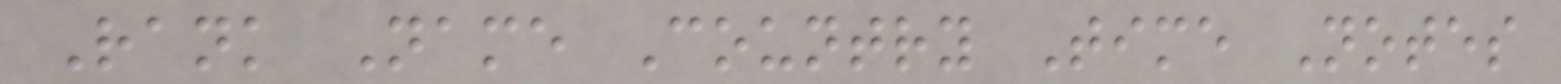Rank Name Country Time Notes
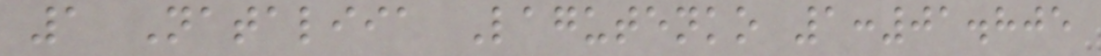1 Nataliia Lagutenko 1:01.805
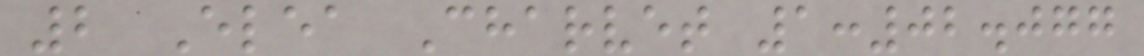2 Elea Charvet 1:02.077
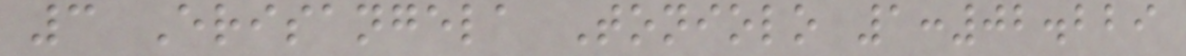3 Erisangela Toniolo 1:02.229
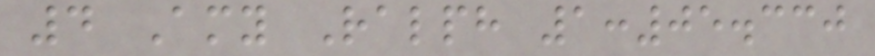4 Amy Ralph 1:05.330
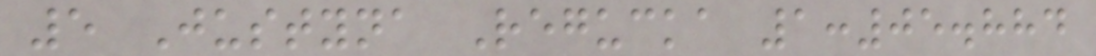5 Justyna Regucka 1:05.884
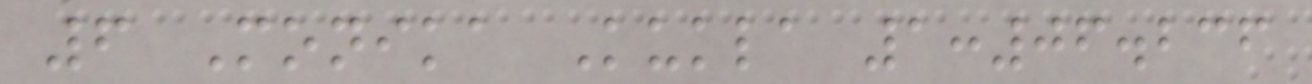6 Monika Kukla 1:06.236
